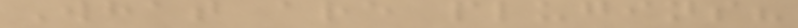What are plugins?
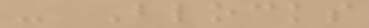- Blocks
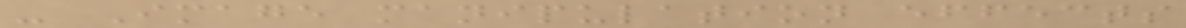- Image manipulation effects
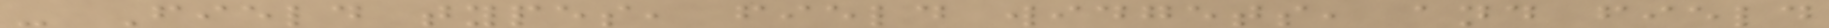- Field types, field widgets, and field
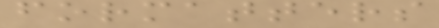formatters
